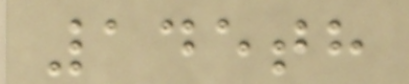145th
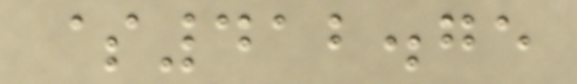$412.75
